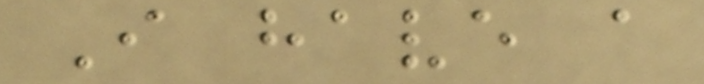I have a
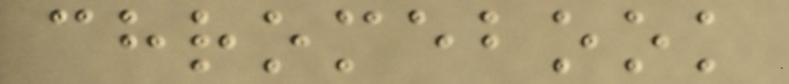chromebook
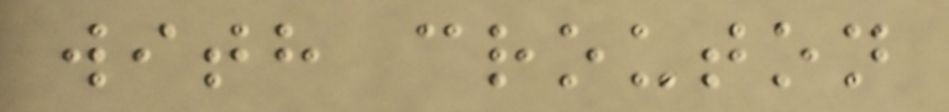with crouton
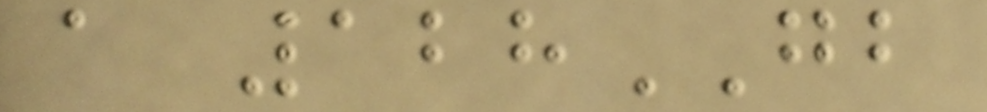a 128GB
